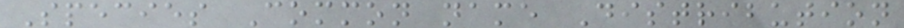Species Common name Distribution
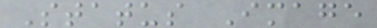Status Image
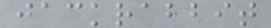jackrabbit
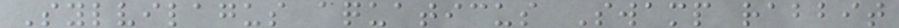Sylvilagus aquaticus Swamp rabbit
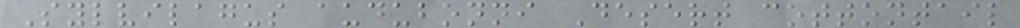Sylvilagus audubonni Desert cottontail
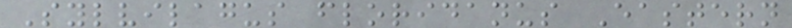Sylvilagus floridanus Eastern
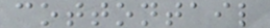cottontail
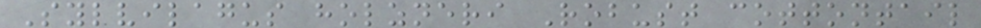Sylvilagus holzneri Robust cottontail
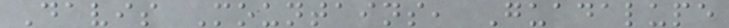Davis Mountains, Guadalupe
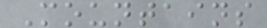Mountains
